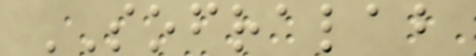SOFRALAB
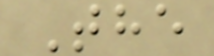The
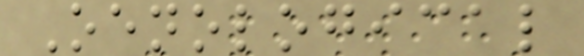Oenological
